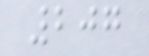207
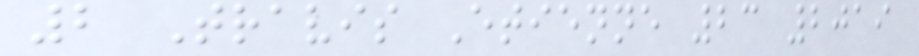2 Travis Etienne 23 2019
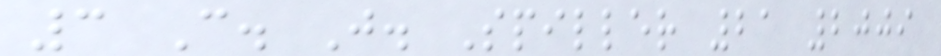3 C. J. Spiller 21 2009
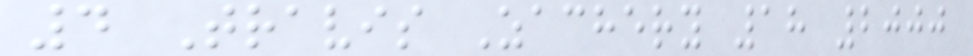4 Travis Zachery 18 2000
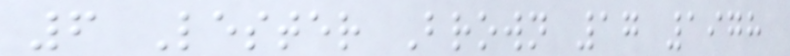6 Lester Brown 17 1978
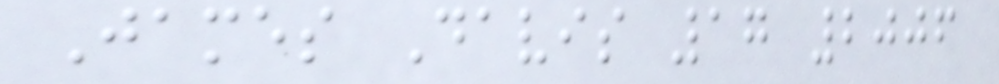James Davis 17 2006
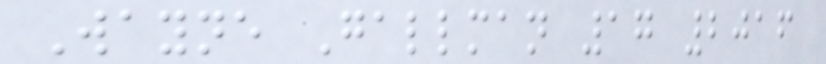Wayne Gallman 17 2016
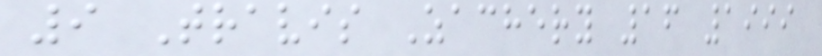9 Travis Zachery 16 1999
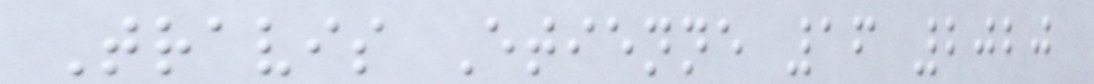Travis Etienne 16 2020
